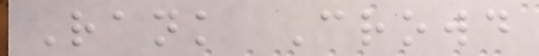Rank Crowd
